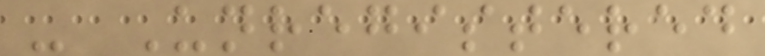- Unregistered
